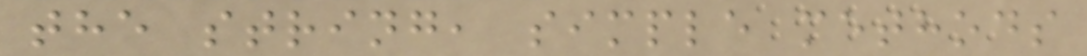the string, simple methods
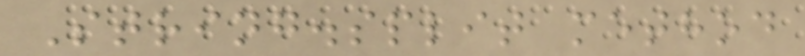String.split method
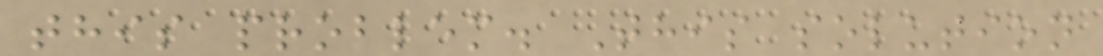this problem. This solution
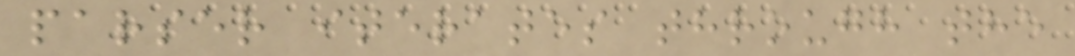parser iterates through the
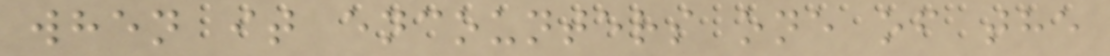when it encounters one of the
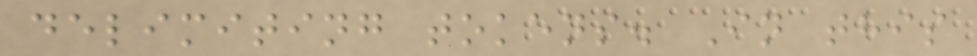delimiting tokens. In this
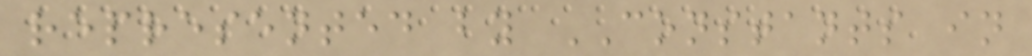represented by CONSTANTS in
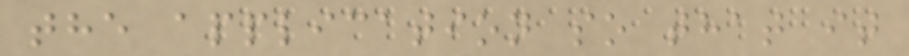the application so that it
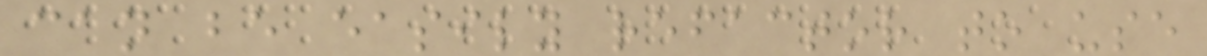can be easily refactor to use
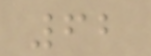62
